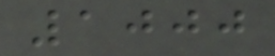1000
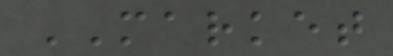MARKET
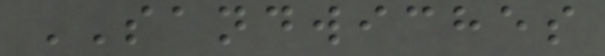SANDWICHES
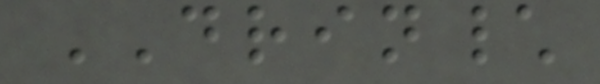DRIN\
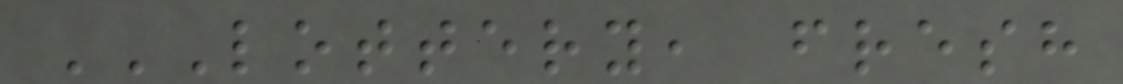LOTTERY, FRESH
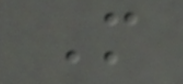M
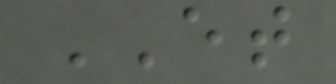ET
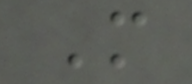M
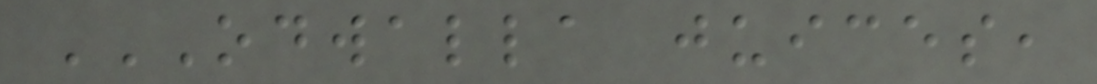ODWALLA JUICES,
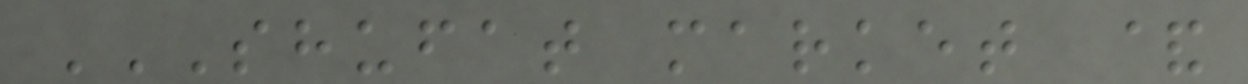SHUFAT MARKET &
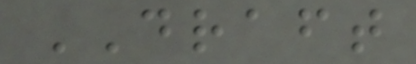DRAFT
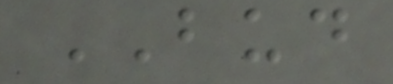BUD
